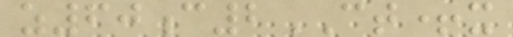z60c2CT+x
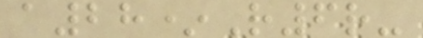a28*R6r-
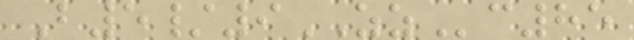B5/9ZZc85
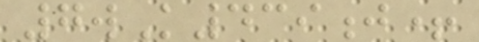7wK439j+
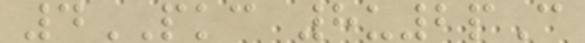4PKC 8u2pC
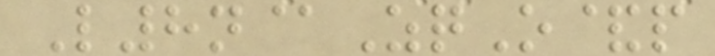L8n@ZqO&p
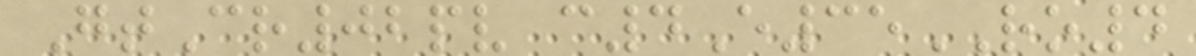GtCr02pv c4E35RO4
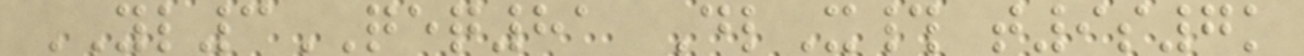YL3QEQ81 DlX# t9s7k
